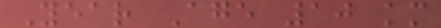Year Age 10 km
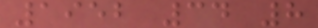1952 34 8
